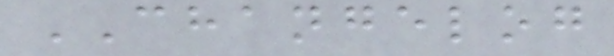CHANGELOG
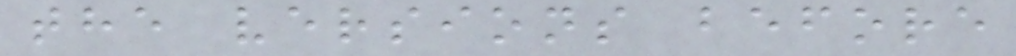the versions before
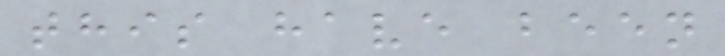this have been
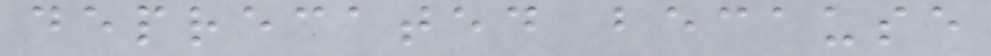deprecated because
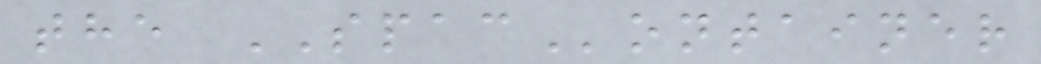the SPAContainer
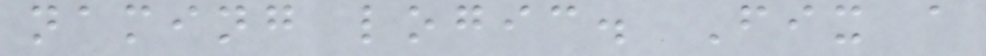naming logic. Fix a
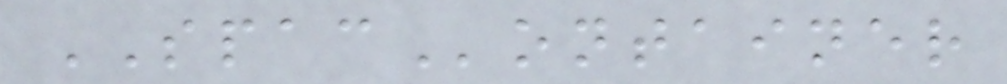SPAContainer
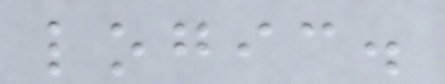logic.
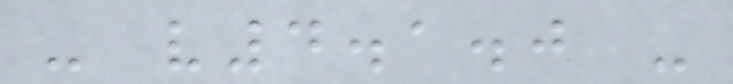- v4.1.0 -
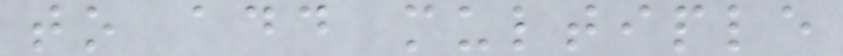to add multiple
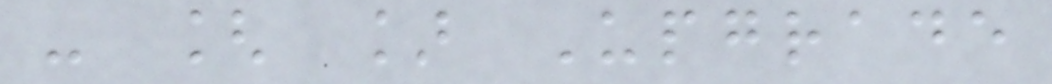- [ ] Upgrade
